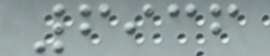6936
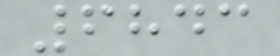6843
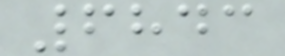6843
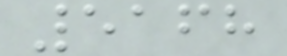5168
